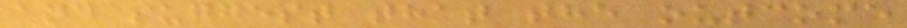and suggest that the outcome
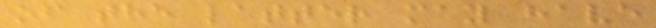of the latter may have
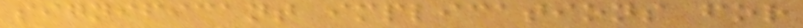significant implications for
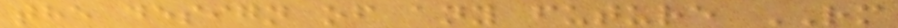the design of any future RM
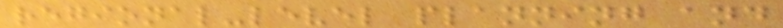regional-level planning and
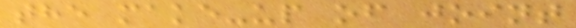the make-up of joint
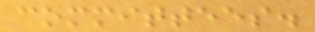committees.
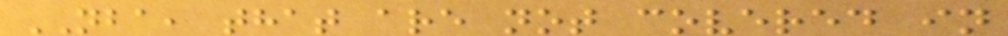NBA, that are not covered in
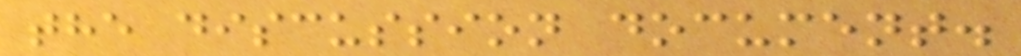the discussion document.
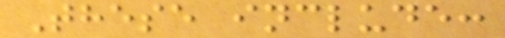These include:
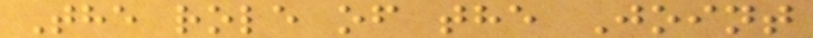The role of the Joint
